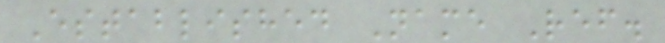Established Name Ref.
